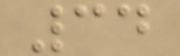34
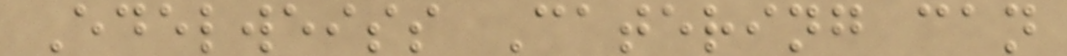Edelweiss Catering can
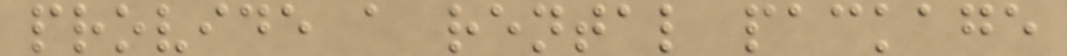provide a rental package
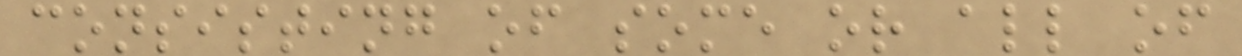consisting of some or all of
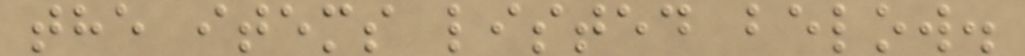the items listed below.
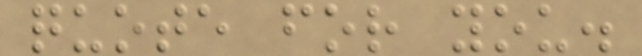quote for you.
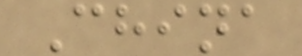China
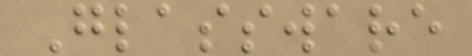Glassware
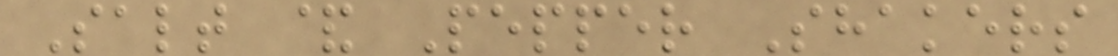Salt & Pepper Shakers
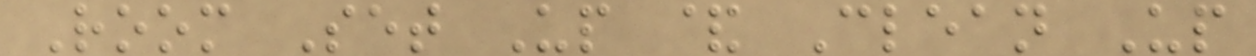Room Set Up & Clean Up
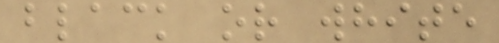black or white
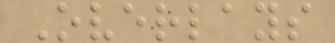Overlays
